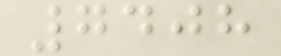7408
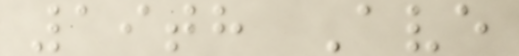19th Ave
